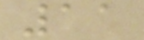11
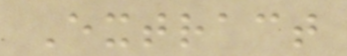Extract
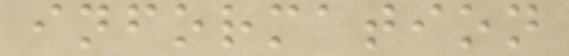information
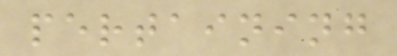pertaining
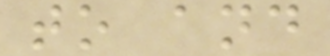to and
